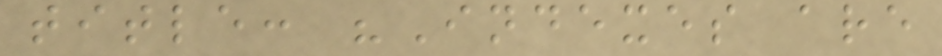title: "Indexes are
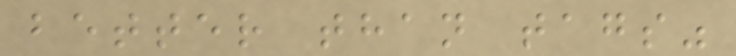better than tags"
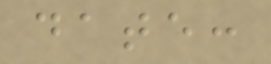date:
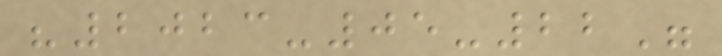"2023-05-22"
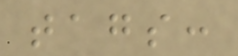tags:
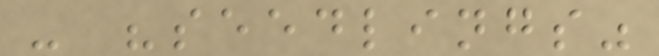- "seedlings"
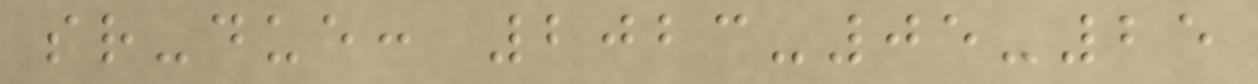sr-due: 2023-05-25
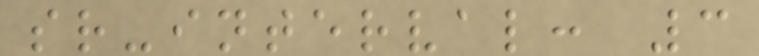sr-interval: 3
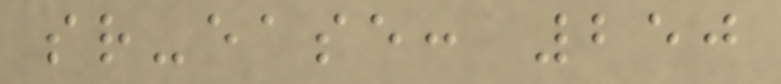sr-ease: 250
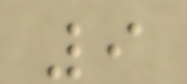9
